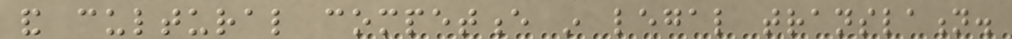and cultural competence in legal translation.
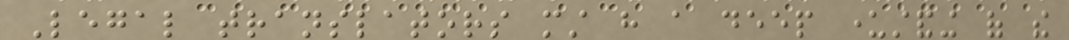Legal translators must have a deep understanding of the
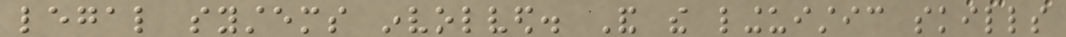legal systems involved. And the linguistic skills
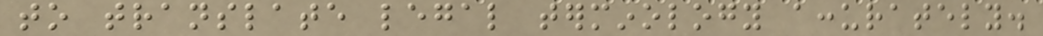to translate legal terminology accurately.
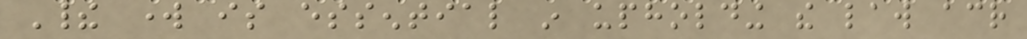Their work is essential in upholding the law across
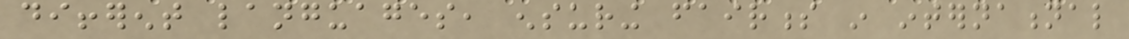different languages, ensuring fairness in international
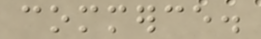commerce.
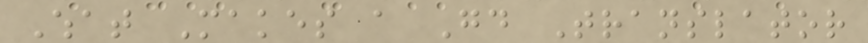What Makes a Good Translator
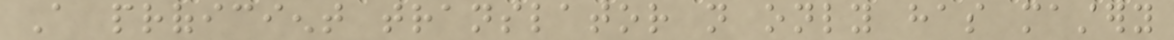A proficient translator not only has mastery
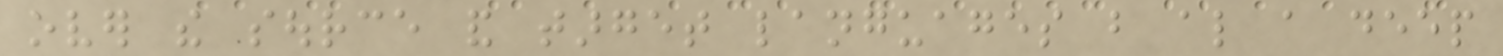over the source and target languages but also a deep
